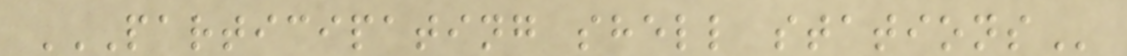PARTICIPATING SHELL STATIONS
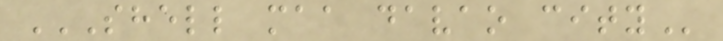SHELL MAA DAVAO CITY
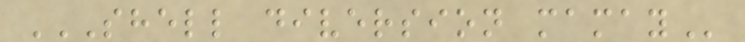SHELL DIVERSION MAMAY
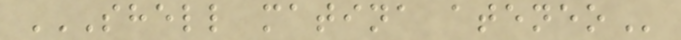SHELL MATINA ATENEO
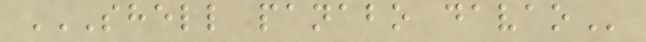SHELL PANABO DAVAO
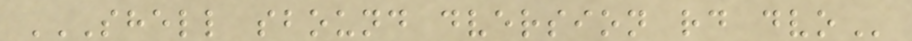SHELL SBOUND DVERSION RD DVO
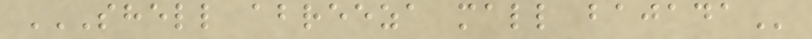SHELL ABREEZA MALL BAJADA
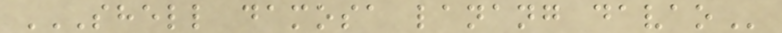SHELL DAMOSA LANANG DAVAO
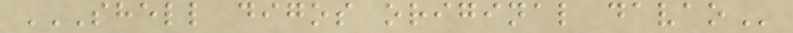SHELL DIGOS ORIGINAL DAVAO
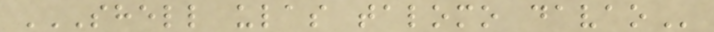SHELL ULAS TALOMO DAVAO
